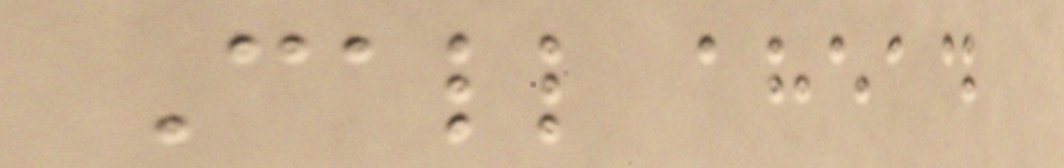Call ahead
